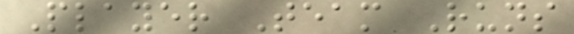Player Team Runs
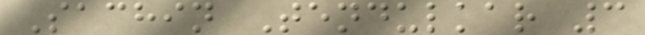Sachin Tendulkar 3
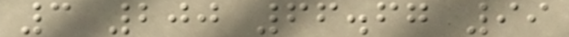3 200 66.67 99
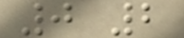0 2
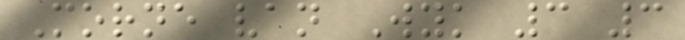Morne van Wyk 3 3
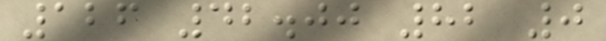126 42.00 82 0
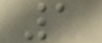1
